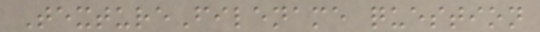TextureFilename question
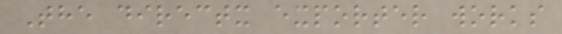The directx exporter works
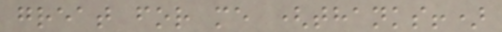great for me (thanks!)
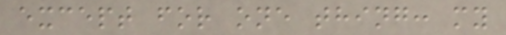except for one thing: my
